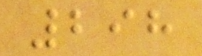298
